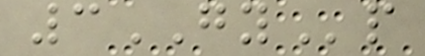3GYp
